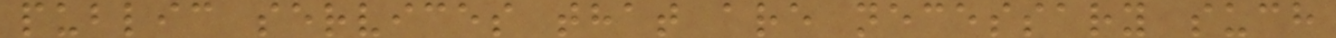public services that are necessary such
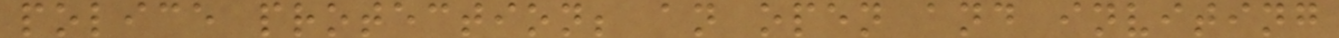police protection; an open and inviting
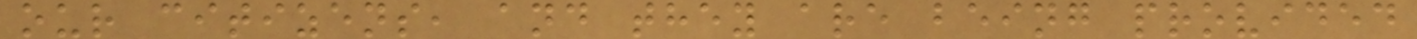our citizens, and they are being provided
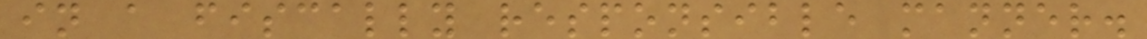in a fiscally responsible manner.
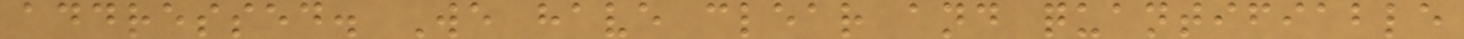addressed. We have clear and quantifiable
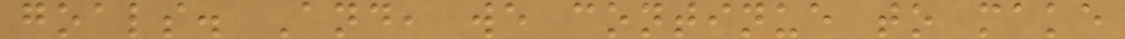goals. And, we continue to make
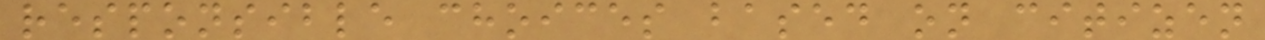responsible choices based on citizen
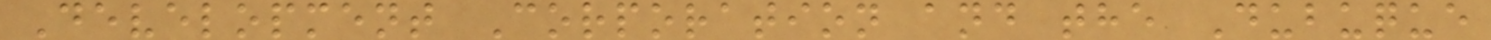Development Corporation and the Dubuque
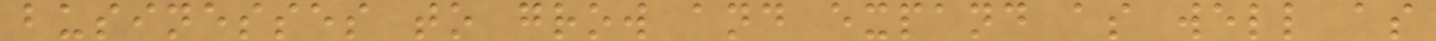businesses to grow and expand as well as
